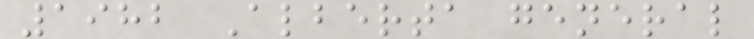1982 Alberta general
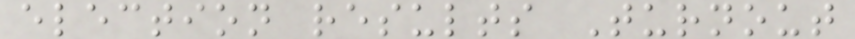election results Turnout
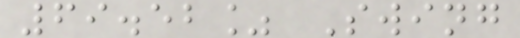69.52% Swing
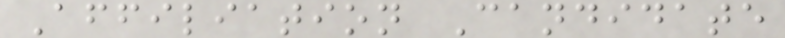Affiliation Candidate
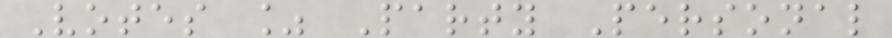Votes % Party Personal
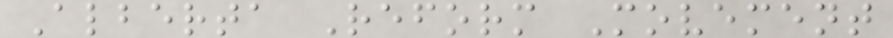Alberta Reform Movement
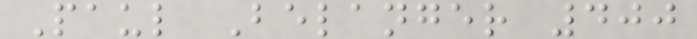Paul Belanger 400
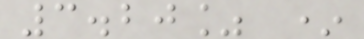3.20% *
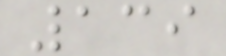139
